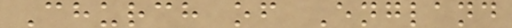Church of England
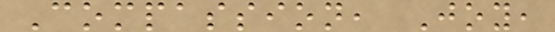Compassion, Joy,
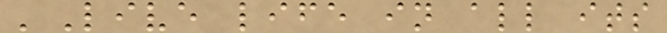'Live life in all its
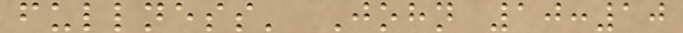fullness' John 10:10
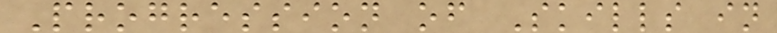Progression of Skills in
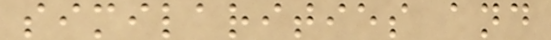similarities and
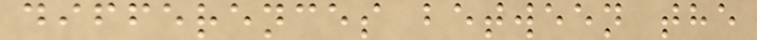differences between the
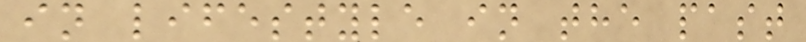in lifestyle in the past
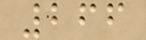266
